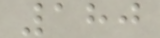180
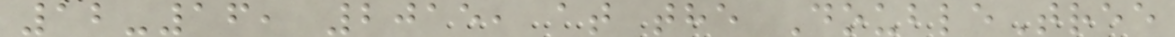12-16, 2015, at the DoubleTree
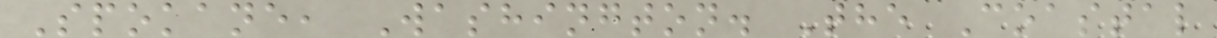Spokane, Washington. The Coastal
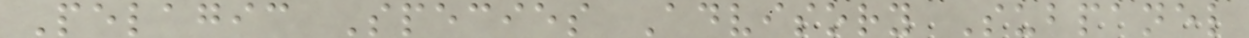Pelagic Species Advisory Subpanel
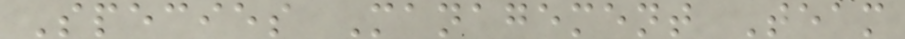Species Management Team
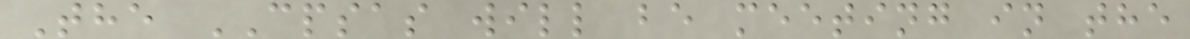The CPSAS will be meeting in the
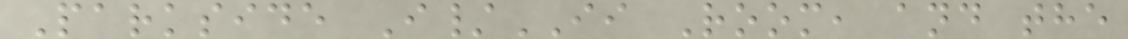Parkside I/II Room, and the
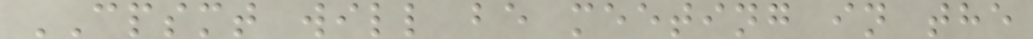CPSMT will be meeting in the
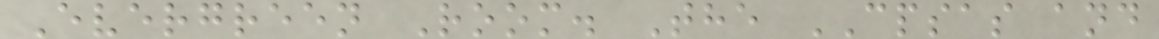Evergreen Room. The CPSAS and
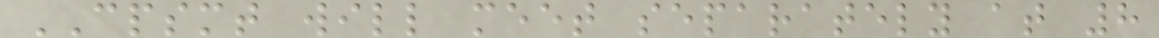CPSMT will meet separately at 8
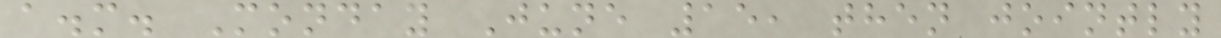a.m. Monday June 15, then jointly
